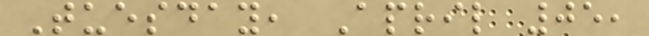Tuesday, April 05,
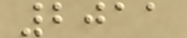2011
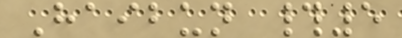Haibun #5
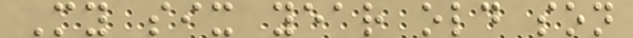My six year old son
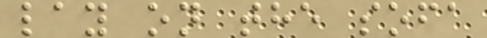lay on the sofa
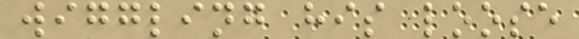wiggling his loose
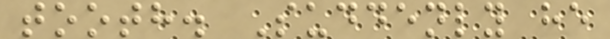tooth. Suddenly he
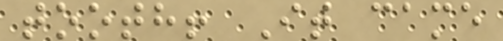tooth! It came
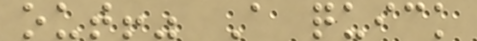out!" A quick
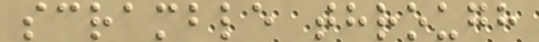scramble through
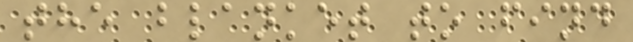the blanket to find
